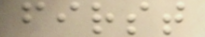first
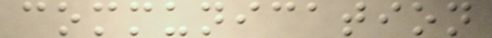communication
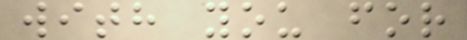with you for
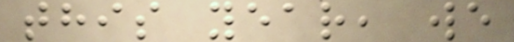this year, we
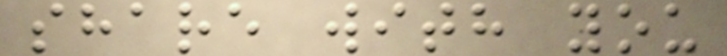share with you
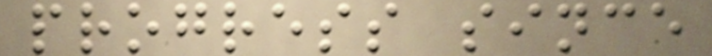progress since
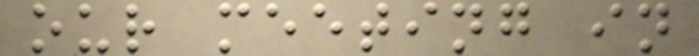our meeting in
